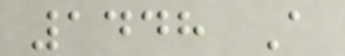1448 A
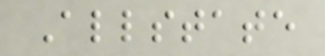Allstate
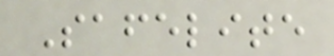Safelite
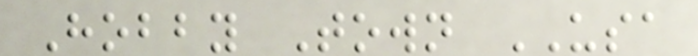Hobby Town USA
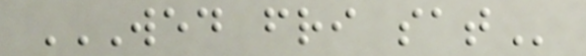WED FRI SAT
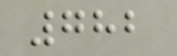782
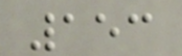153
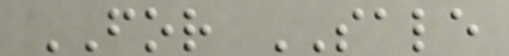FOR SALE
